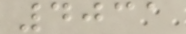4031
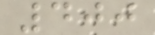400
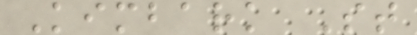Kimbark St
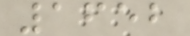1652
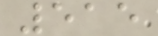515
